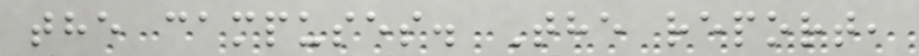the campuses. The report,
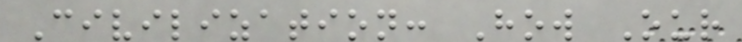Civilization: How Our
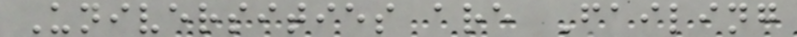Universities are Failing
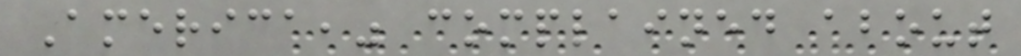America," complained about
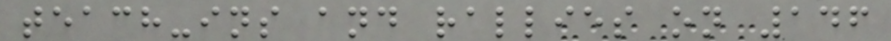teach-ins and rallies on 146
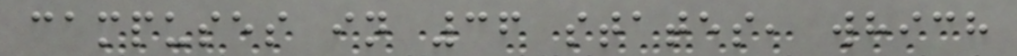campuses in 36 states, which
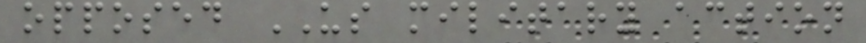opposed US military action
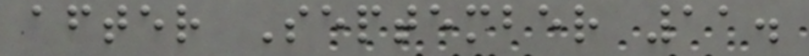after September 11.
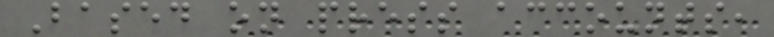Based on press accounts,
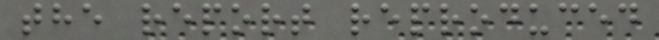the report reproduced
